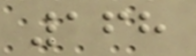168
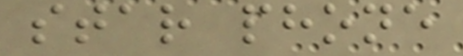star phone
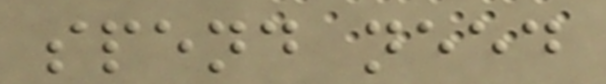spend need
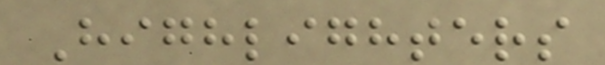Highlighters
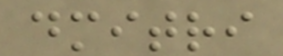dmitri
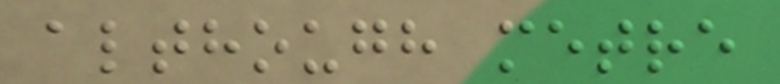although metre
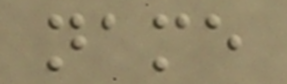name
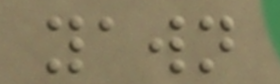yawn
